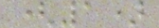(1)
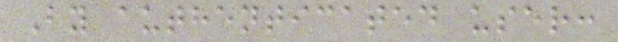By authenticated user:
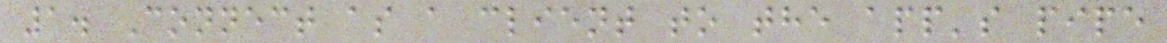1. Connect as a client to the app's pipe
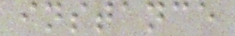instance
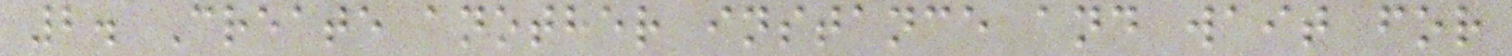2. Create another instance and wait for
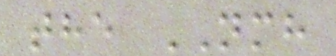the NMH
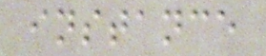instance
